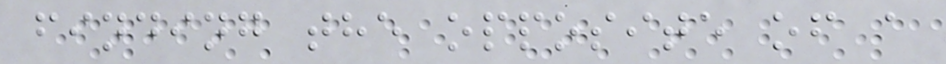finding the opposite of a
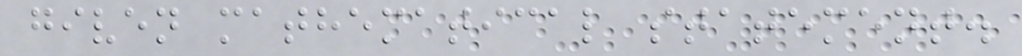given mathematical statement.
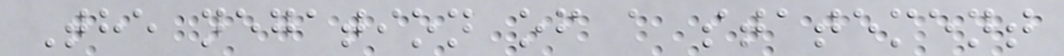The negation of a statement
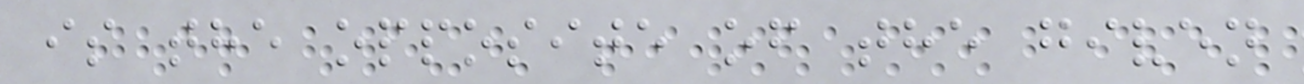is the opposite of the given
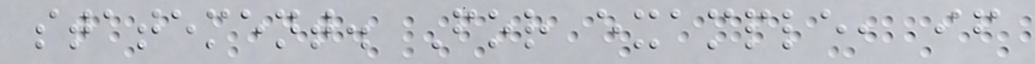statement. For example, if
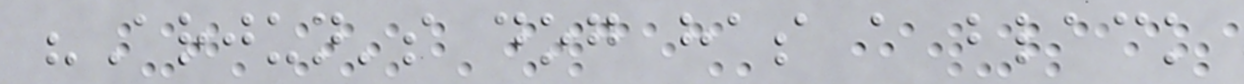"Arjun's dog has a black
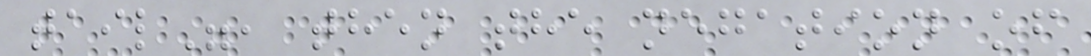tail", then the negation of
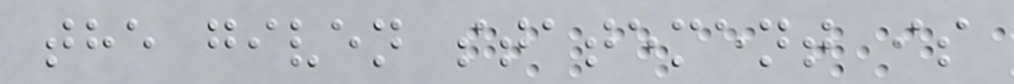the given statement is
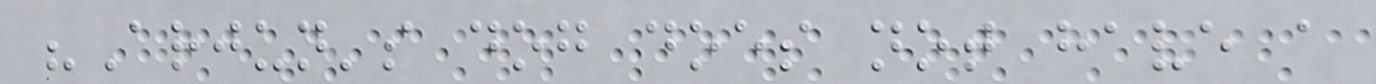"Arjun's dog does not have a
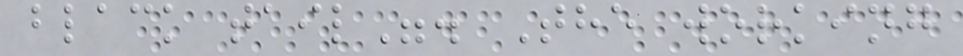black tail". The working
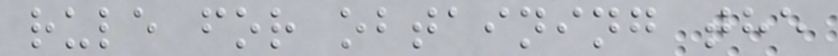rule for obtaining the
